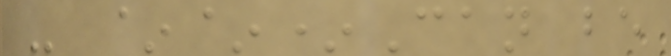- ~~*Can be
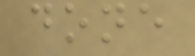done
